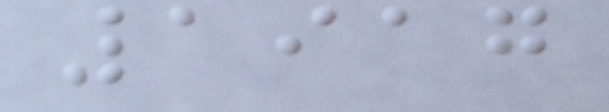1917
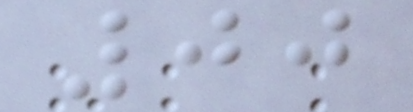00
